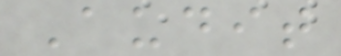Audit
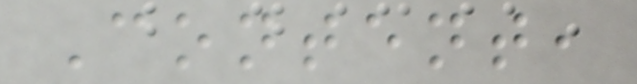Content,
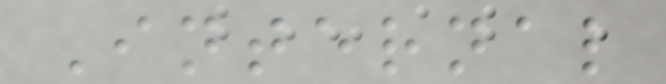Internal
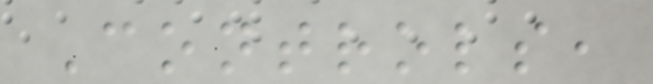Controls,
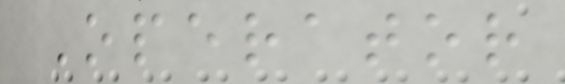Operator
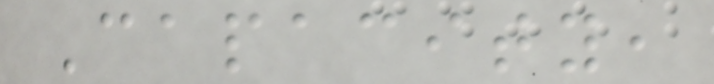Capacity,
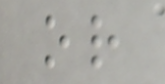or
